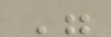"
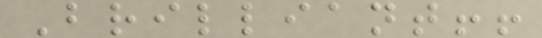Brilliant!!
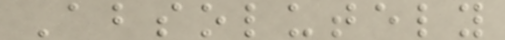Absolutely
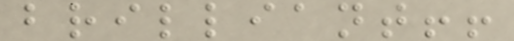brilliant!!
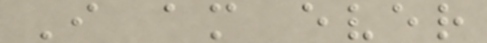I am ever
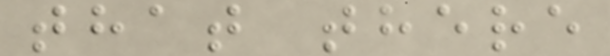that there
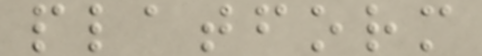platform
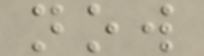now
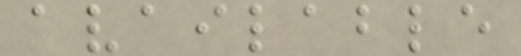available
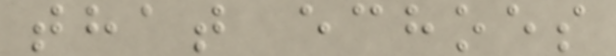that echoes
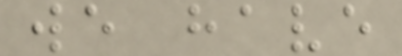we have
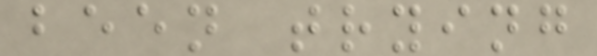been trying
